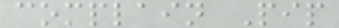complain Pip
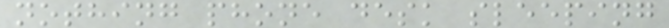nothing phone desk sleeping
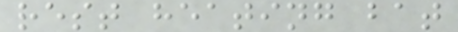rest heating bat
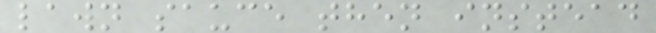lawn sauce then instead
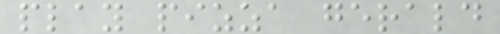play pizza gerald
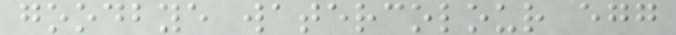goodbye watercolour egg
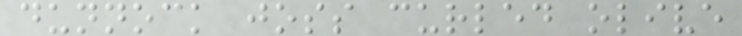dunnock joss curled olive
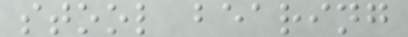stool bearing
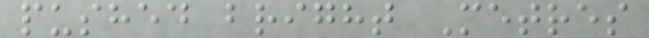pushed bright Metres
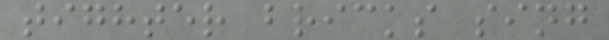tighter bricks sing
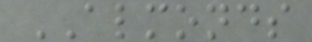ALMONDS
